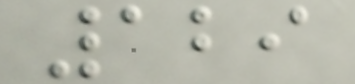129
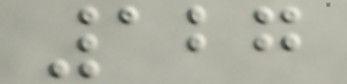127
